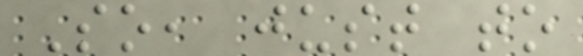So, just to
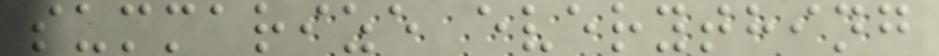summarize everything
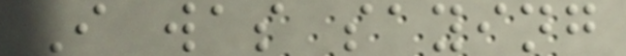I was saying
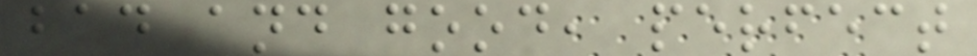bad and good, perfect
